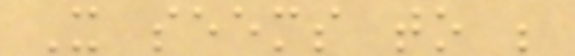It seems to be
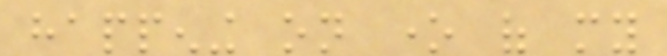happening on one of my
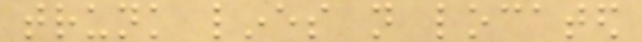trunk lines not located
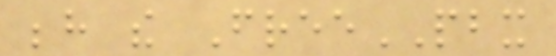behind the FreePBX
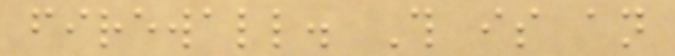firewall. This is an
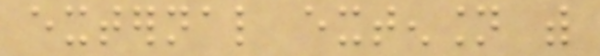external extension with
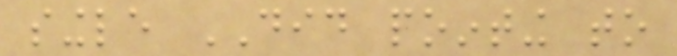single DID pointing to
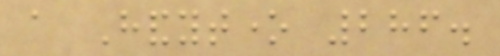a Handytone 286.
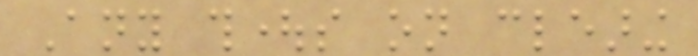Any thoughts on clearing
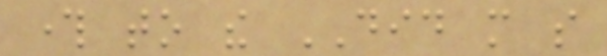through to the DID more so
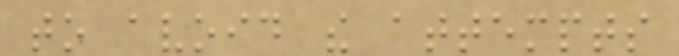to avoid the attempts
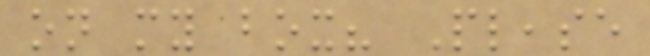on my box? Please
